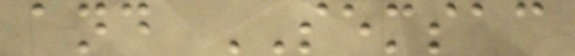and SEMSAC
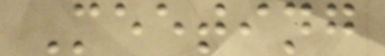Meeting
